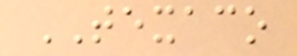TEXACO
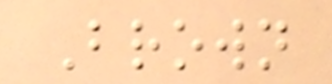Brown
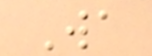Wa
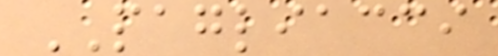PAGLIACCI
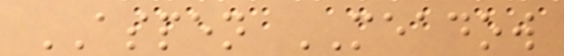ASPEN MEADOW
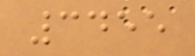3455
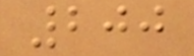200
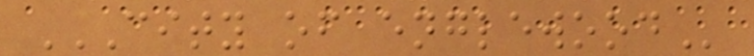CITY OF ENGLEWOOD
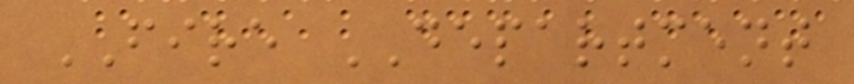FIRE DEPARTMENT
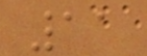11
